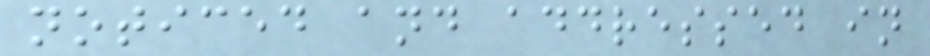noticed and addressed in
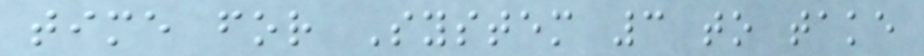time for System 3 to take
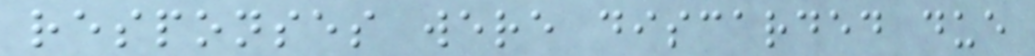responses were discarded due
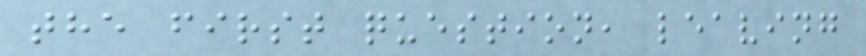the first question, leaving
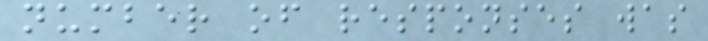number of responses was
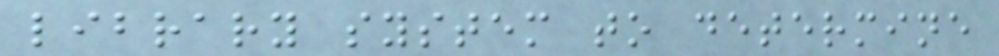library system to determine
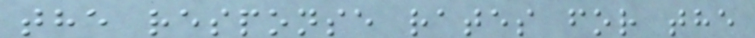the response rates for the
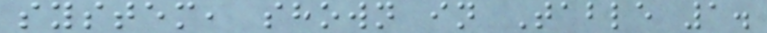system, shown in Table 1.
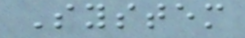System
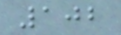102
